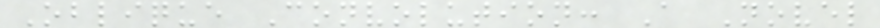Oblique Convolution: A Novel
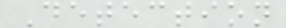Detection
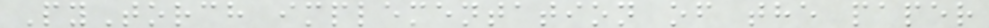PyTorch implementation of the paper
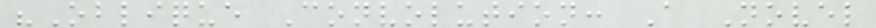"Oblique Convolution: A Novel
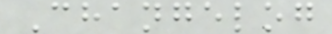Changelog
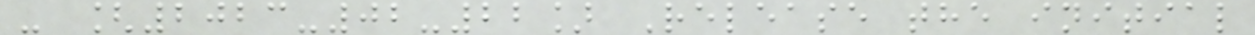- [2023-02-22] Release the initial
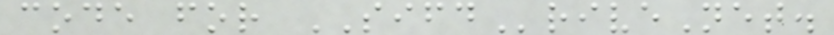code for SIFDriveNet.
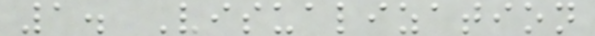1. Visualization
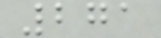271
